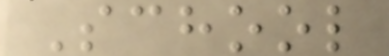School
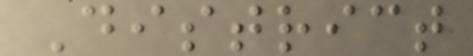District
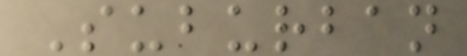Suburban
